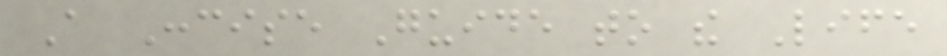A Concise Guide to the Life
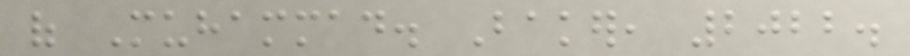of Muhammad. Baker, 2022.
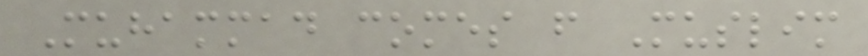Muhammad comes from Muslim
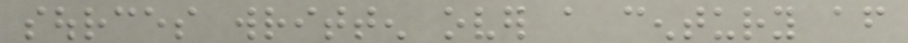sources written over a century after
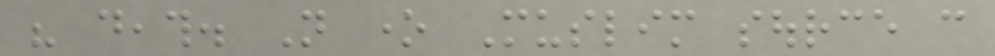his death. Not one Muslim source can
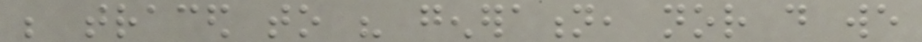be traced to his generation, nor do we
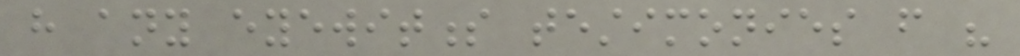have any eyewitness testimonies from his
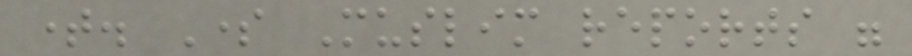time. Some Muslim reports were
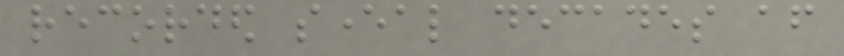recorded several decades after
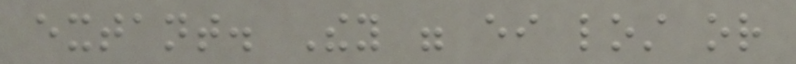extant. They were either lost or
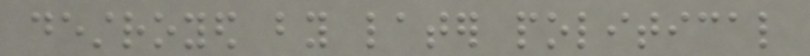destroyed by later political
